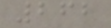262
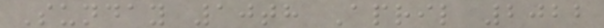Sunday 10th April 2022
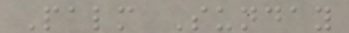Palm Sunday
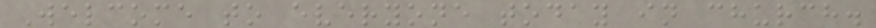Welcome to everyone today in church.
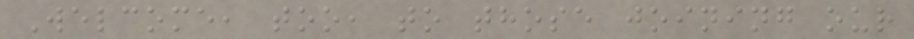Welcome, too, to those joining our
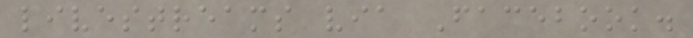livestreams via Facebook.
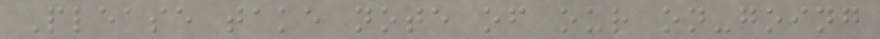Please take note of our on-going
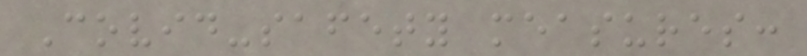Covid-safety measures:
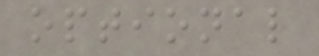optional
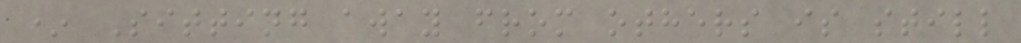* Sitting away from others is still
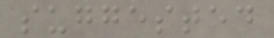suggested
